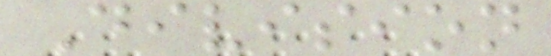Division
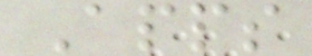Apps
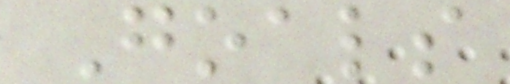Goals
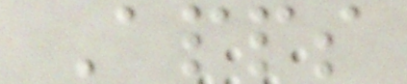Apps
